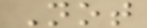Not
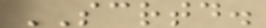SCRTD.
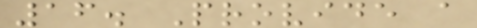16. Provide a
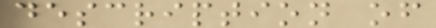description of
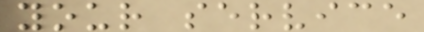your service
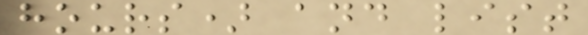hours) and list
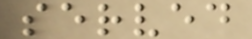served
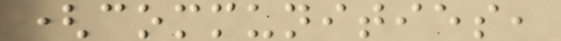(communities,
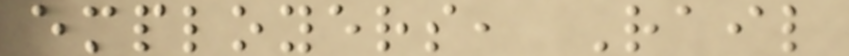employers, Rail
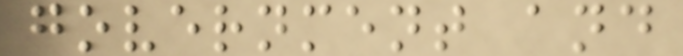government and
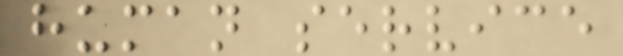human service
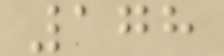178
